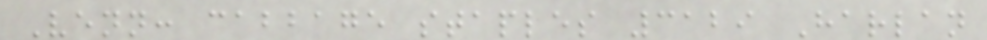Venn: cabbage staples 3129 Harlan
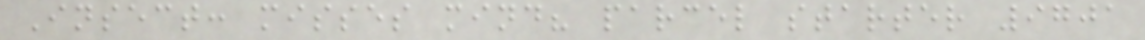Insect: misses mind? parcel starter 9701
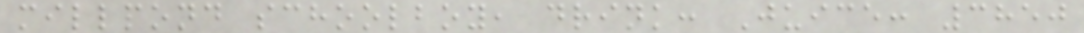millpond schoolboy, drink: Juice: 3850
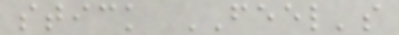stick FEEL's
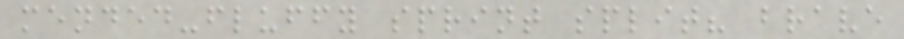mended-fluffy sprint split? brave
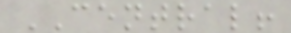CENTRAL!
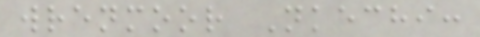wrenmoor Nkechi:
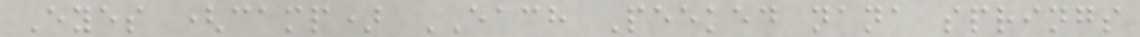Eyes (camp) EACH Peeked nana springs
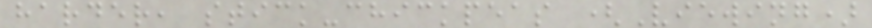harder, stick-chickpeas (Viewing)
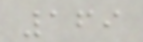169
